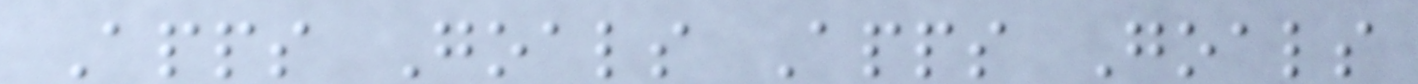Apps Goals Apps Goals
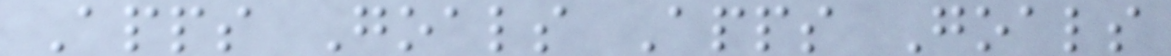Apps Goals Apps Goals
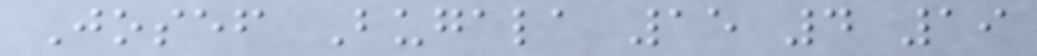Josef Bugala 15 4 19
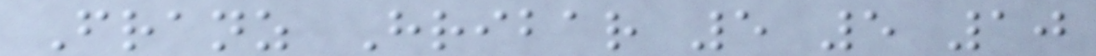Franz Hribar 5 5 10
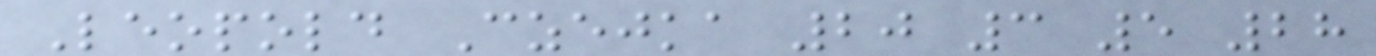Leopold Czejka 20 3 5 28
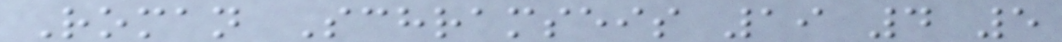Roman Schramseis 19 4 5
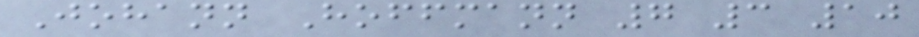Johann Hoffmann 7 3 10
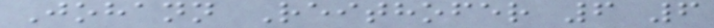Johann Reithofer 6 6
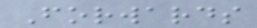Forwards
